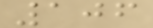106
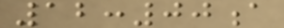12:00a
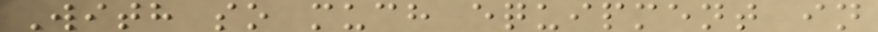With so much equipment in
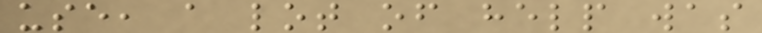use, a lot of help was
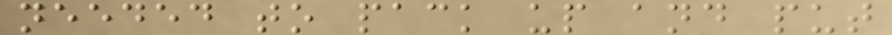needed to pack up and put
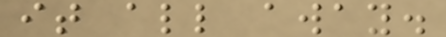it all away.
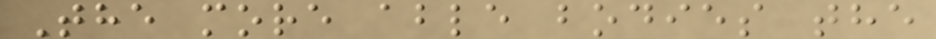The more able bodies the
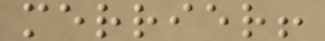merrier!
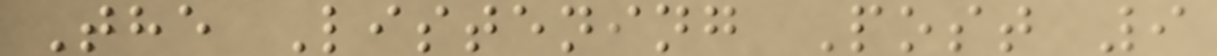The Listening Post 9
